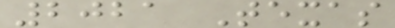2021 Texas
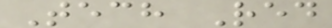Tech Red
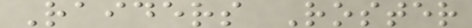Raiders Roster
